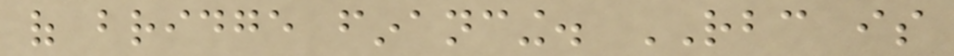of bridge financing. RBC is
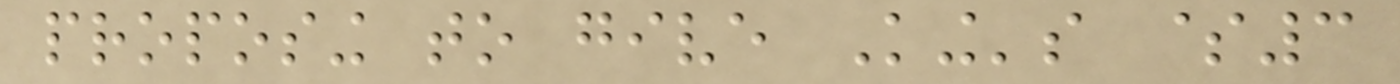proposing to give King's $3
